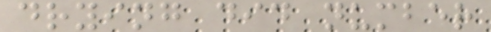drying did number
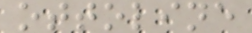ottoline
